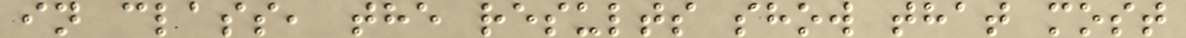in class, the results show that most
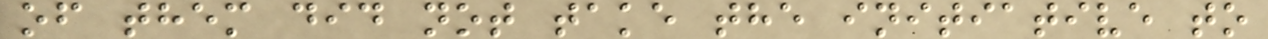of them did not take the initiative to
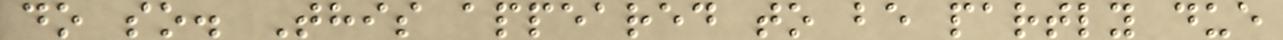do so. This appeared to be partly due
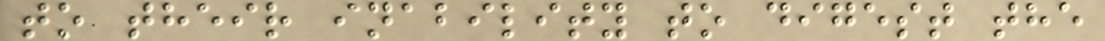to their inability to digest the
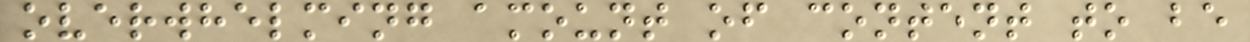overwhelming amount of content to be
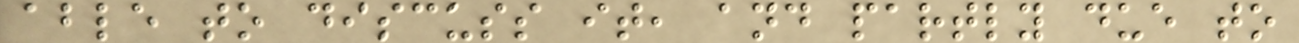able to discuss it, and partly due to
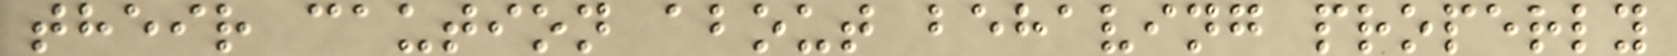their caution about behaving properly
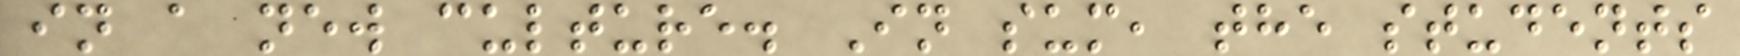in a new culture. In sum, the students
